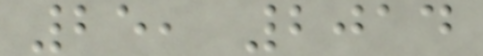25, 2014
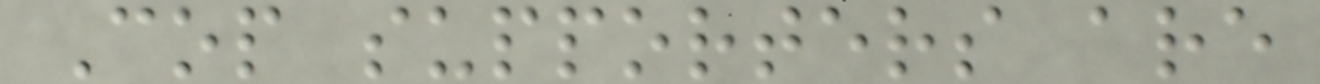Cop supporters are
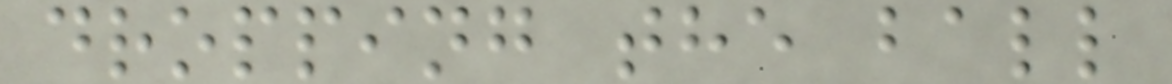dropping the ball
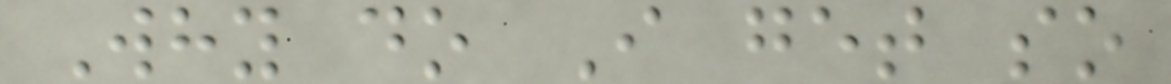Why do I get so
